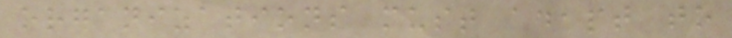organizations must adapt to
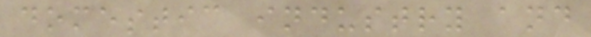domestic industry and
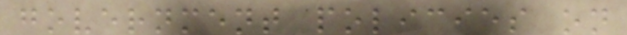government policies on
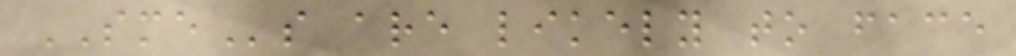SMEs are likely to face
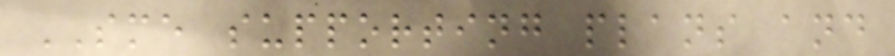SME supporting plans and
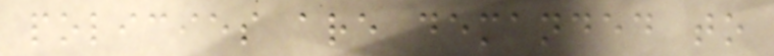policies are demanded to
